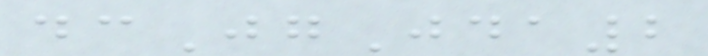dcJgJda2
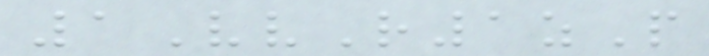1VvR1zP
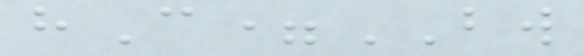hC=BW
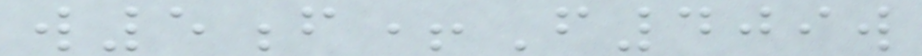w5f+F409w
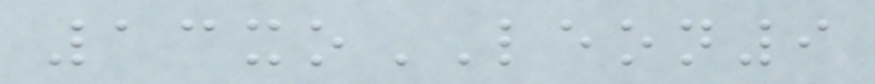13xoLEON9
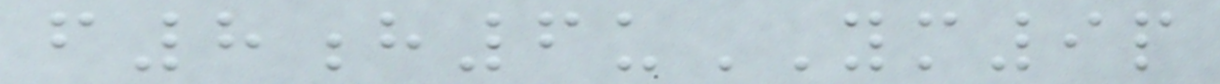f8h6uYM9p
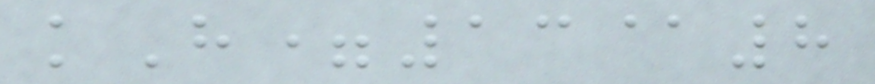kH=13@8
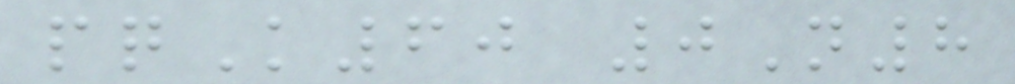pqK60 0N8
